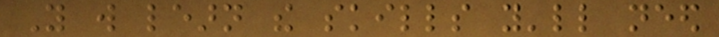You will learn the skills you'll need
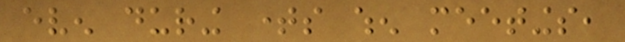even during times when meetings,
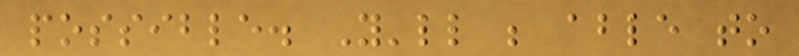possible. You'll be able to
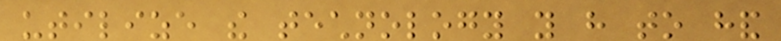utilize the technology you have to hand
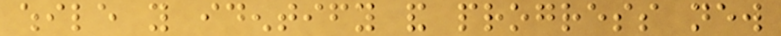while you identify and progress new
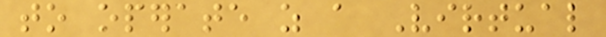to operate as a Virtual
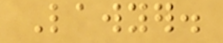Lawyer.
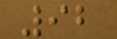92
